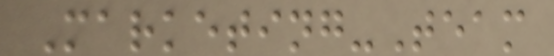Marketing-Team
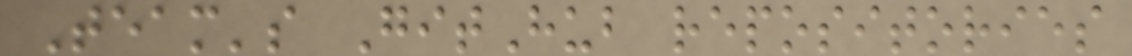Team's GitHub repositories
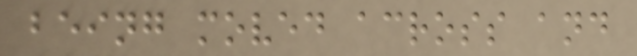being moved across and
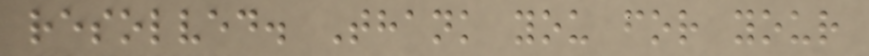resolved. Thank you for your
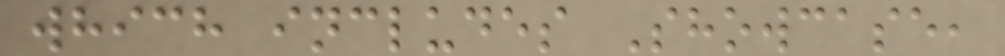which includes Showcase,
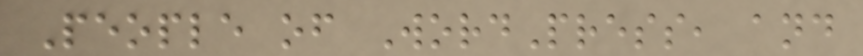People of WordPress, and
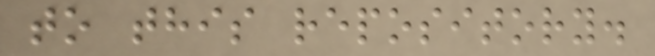to this repository.
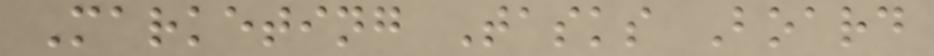Marketing Tasks Board
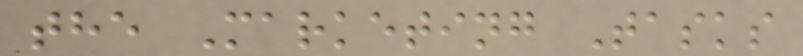the Marketing Tasks
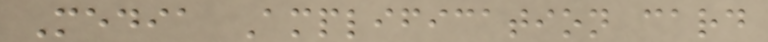Media Amplification card
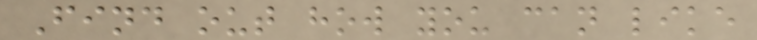Find out how you can like
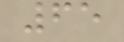65
